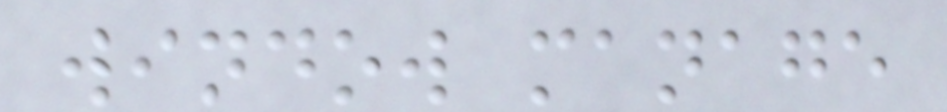window manage
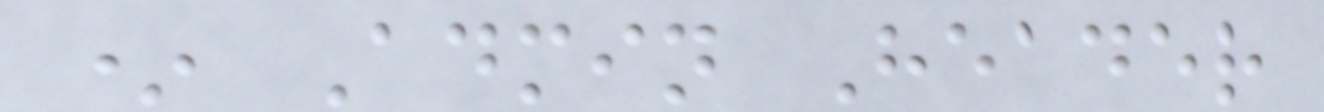* Admin Header
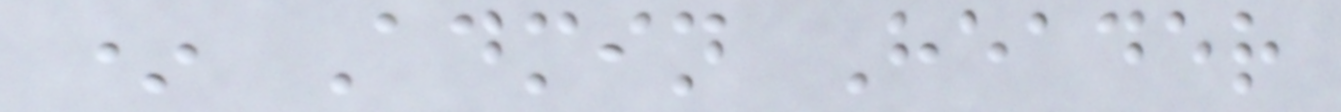* Admin Header
